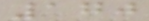170
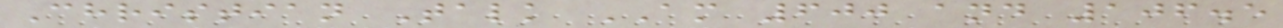Christian Talk AM 600 and 106.5
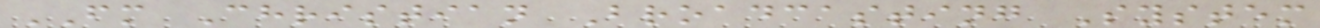FM Christian Broadcasting System
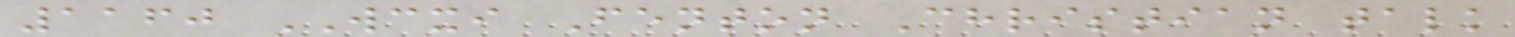1160 WCXI Fenton Christian talk
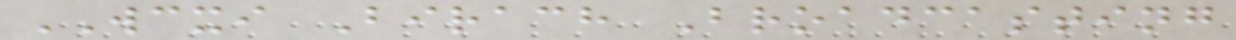WCXI Birach Broadcasting
